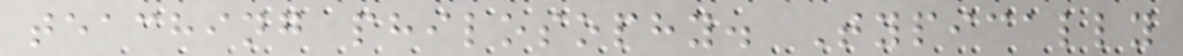teaching philosophy. Typically
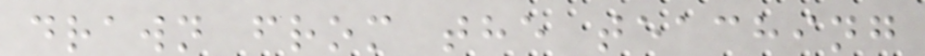drawn from the teaching
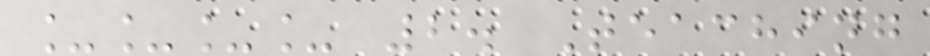____ 2. Teaching
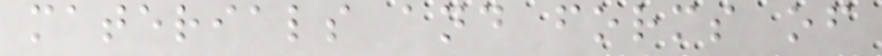materials and forms of
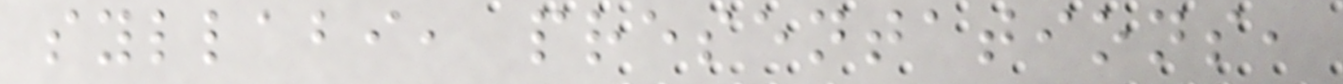syllabi, presentations,
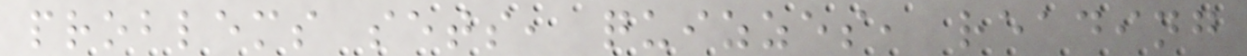problems sets, quizzes, reading
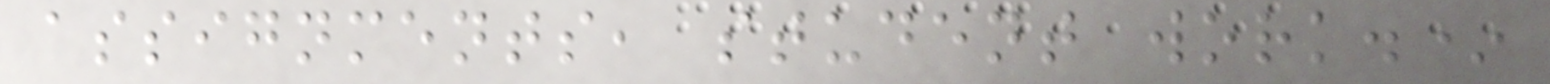assignments, student work.*
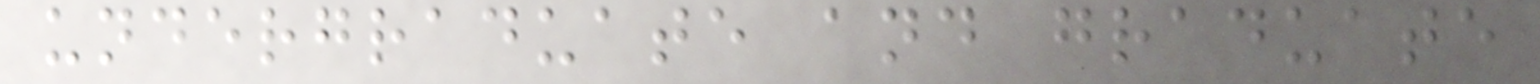undergraduate and graduate
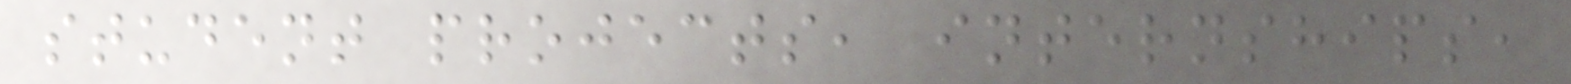student projects, internships,
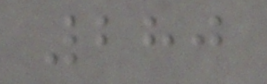280
